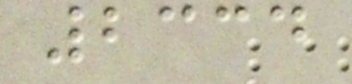2334
